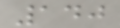140
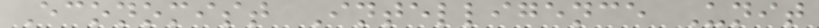Economist Intelligence Unit
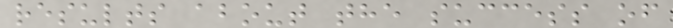results about the success of
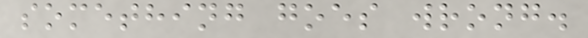something goes wrong.
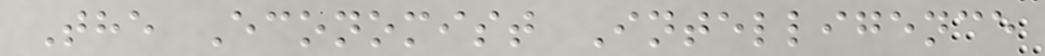The Economist Intelligence
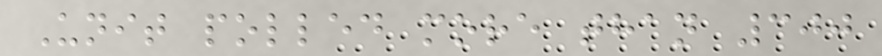Unit polled more than 300
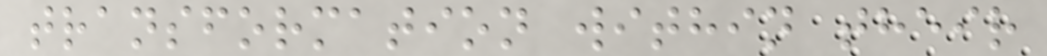transformation within their
